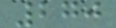270
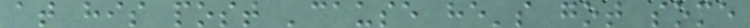at his post 'cause he's got some
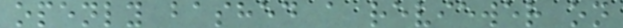openly bashed a reviewer on
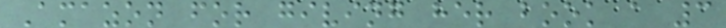Amazon for giving her book a 3
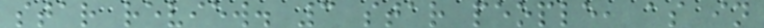star review. 3 star people, as in
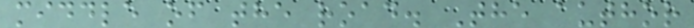middle of the road. The author
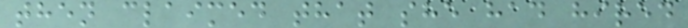then claimed that she had hired
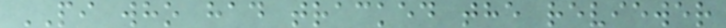PI who had tracked the reviewer
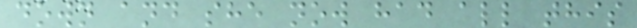down and she now had all this
